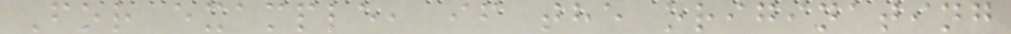For example, if the originating
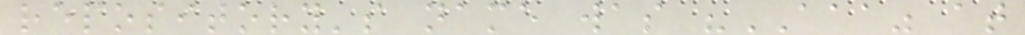repository's name was "AAA" at
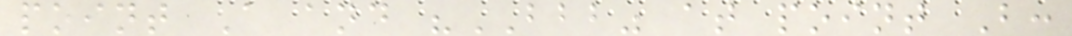point A and "BBB" at point B:
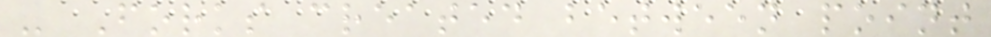- Forks created between point
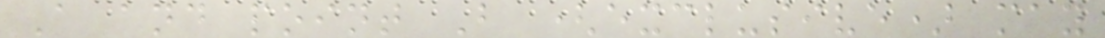A and point B (exclusive) may
